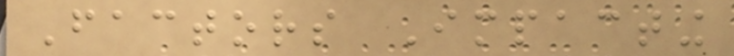Factors Impacting
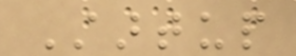Startup
